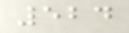524
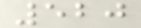520
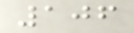106
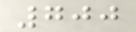700
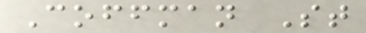Coffman St
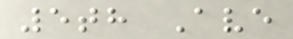5th Ave
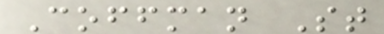Coffman St
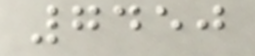7450
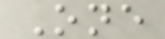One
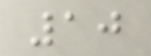10
